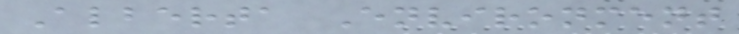Alberta Environment
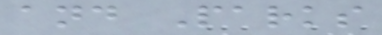and Parks
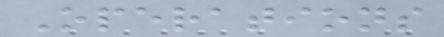Operations
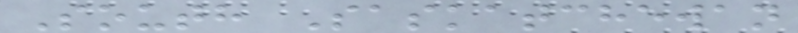South Saskatchewan
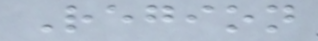Region
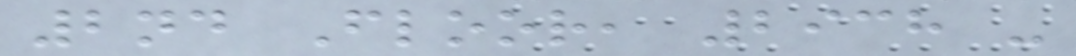2nd Floor, 2938 -
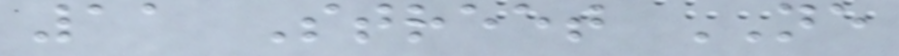11 Street NE
